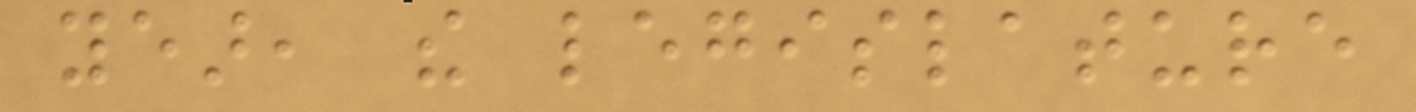year, the legislature
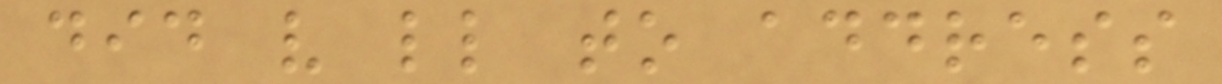did very little to address
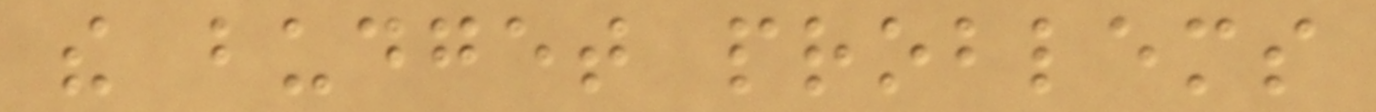the budget problems
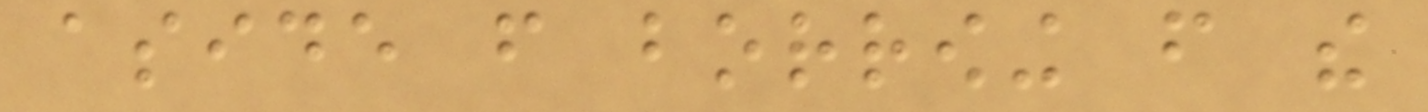aside from borrowing from the
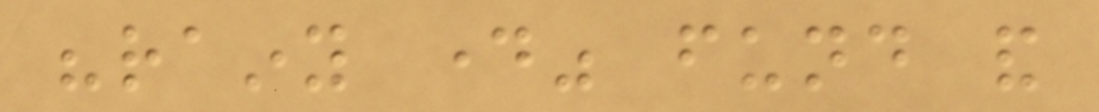"rainy day" fund and
